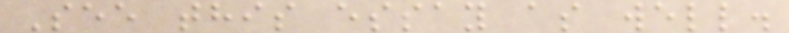See this essay as well.
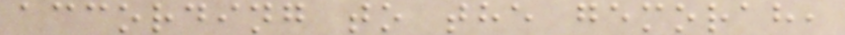according to the gemorah,
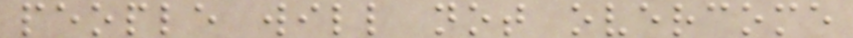people will not overcome
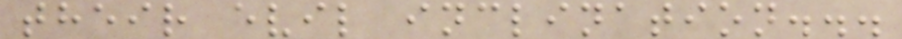their evil inclination...
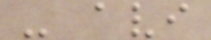- avi
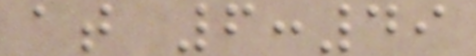at 6:49
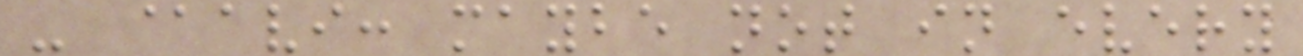- @avi: maybe not in every
